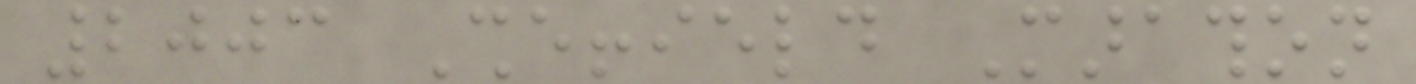2003 Sheffield Marathon
